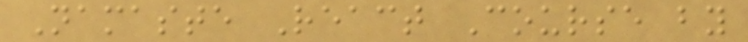Namaste React Course by
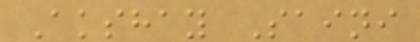Akshay Saini
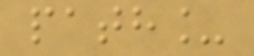path_
